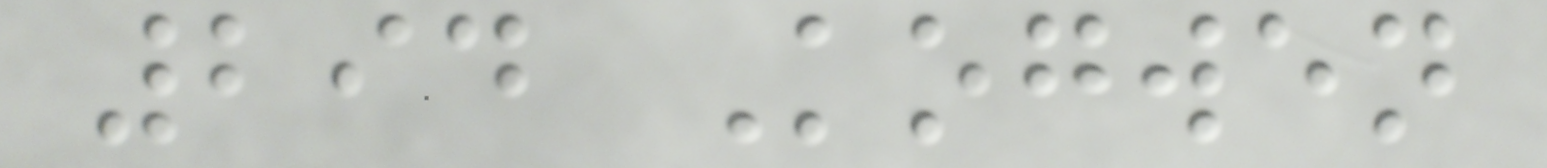294 Kogwen
